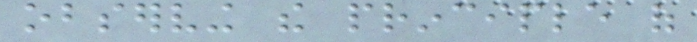observing the principle of
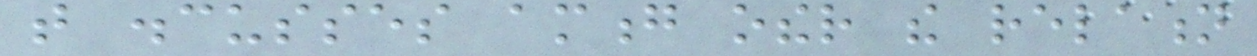that discusses among other the relation
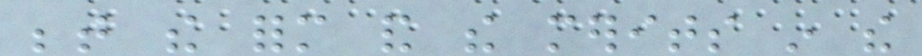between the form and the merits in the
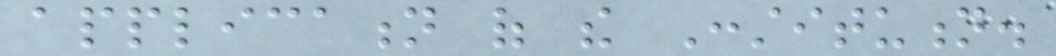application of the Constitution.
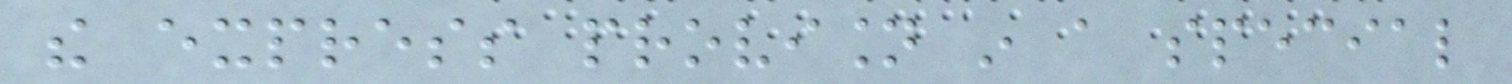the express provision in a special
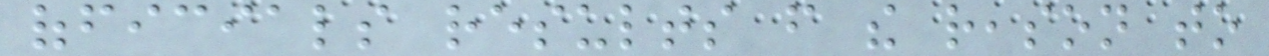officials results from the reason to
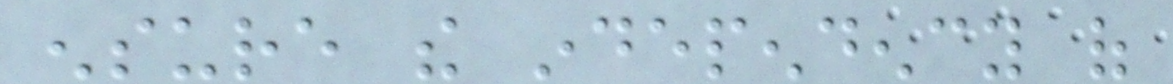ensure the independency of
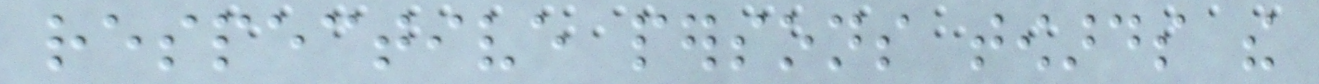respective persons towards the
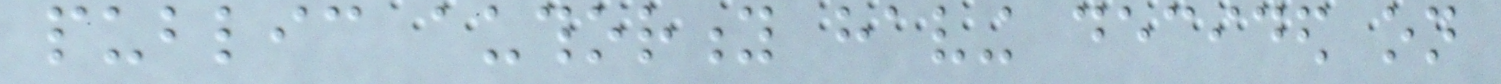public authority having decided on
